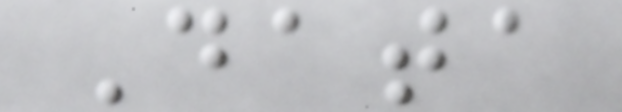Data
